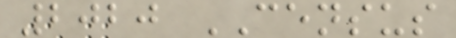2020 CENSUS
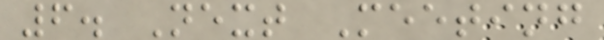6. Next Meeting
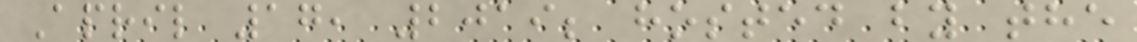April 17, 2019; hosted by the
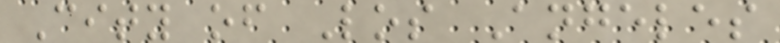City of Los Angeles
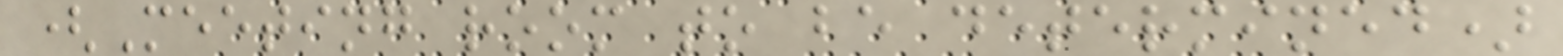(Meeting room to be determined)
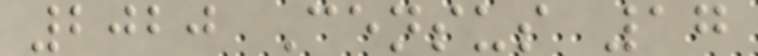2020 Census 17
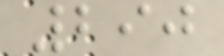290
